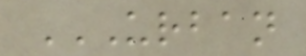URBAN
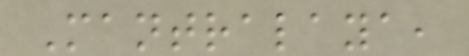Mantralaya,
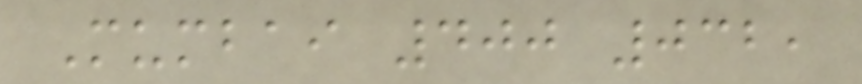Mumbai 400 032,
